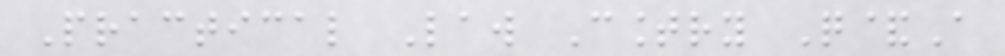Practical Law Country Q&A
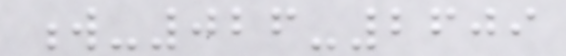w-026-2609
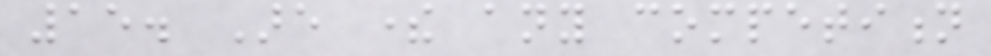15. Are there any competition
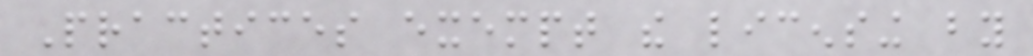Practices exempt the licensing by
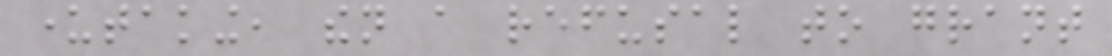undertaking, then a refusal to grant
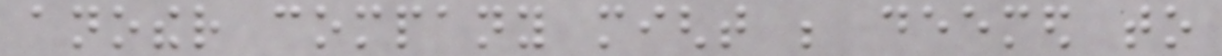another company might be deemed to
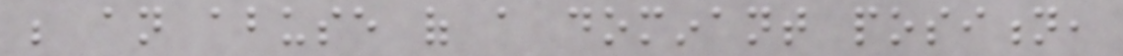be an abuse of a dominant position,
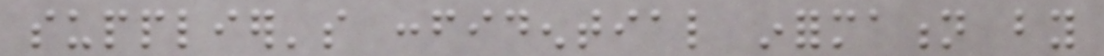supplier's confidential information by
